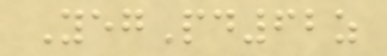YegPd62z
